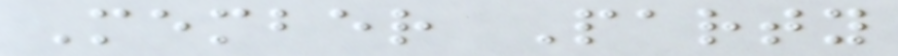Member Party
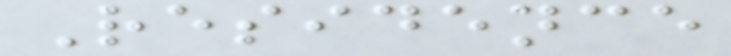Residence
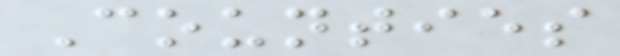Counties
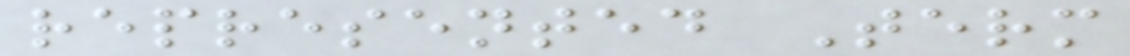represented Term
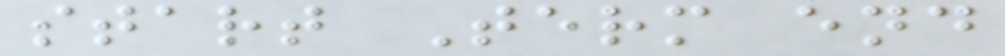start Term end
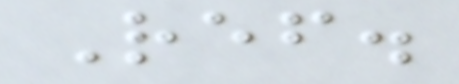Ref.
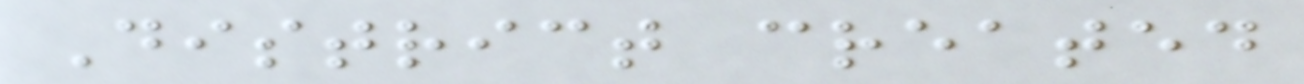District created
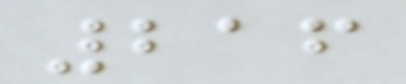216
